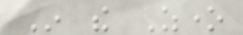In the Zone
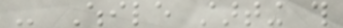- While starting this
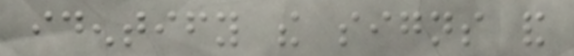identify the signs and
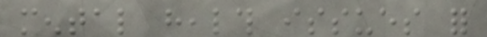mental health issues for
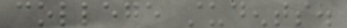college students.
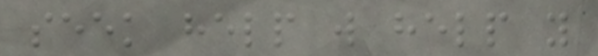seek help will help you
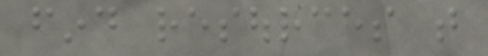find resources that
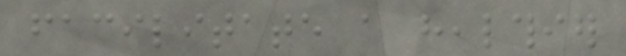facilitate a healthier
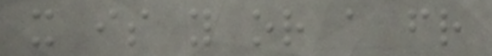it is you or a friend
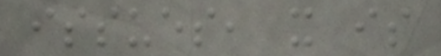issues, it is
